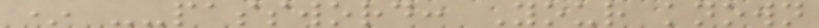* --password: Your known
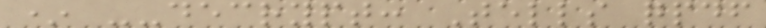* --decrypt: Tells qpdf
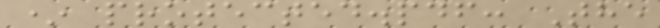* protected.pdf: The
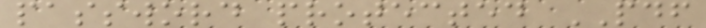password protected PDF
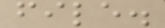file.
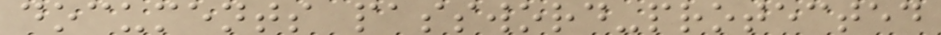documents password-protected
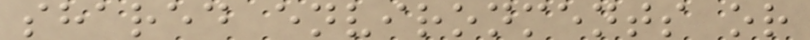shared environments or
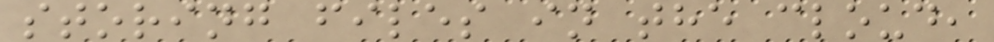storing files in the cloud,
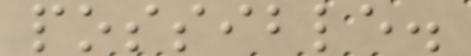possible.
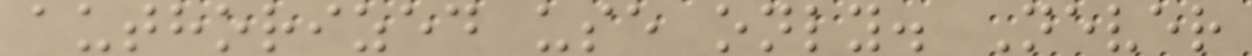authorized use only. Never
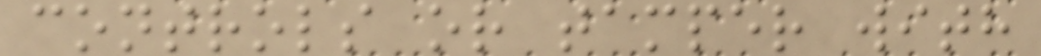controls or tamper with
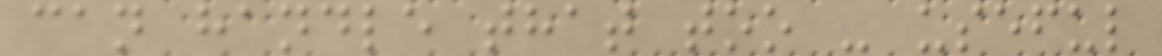can handle that too - useful
